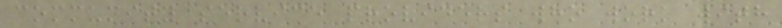community service providers who work with
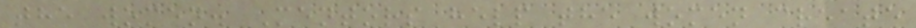the women. Mentors help the women create
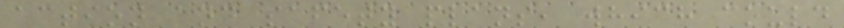action and safety plans, which could
